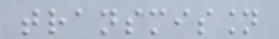transmission
